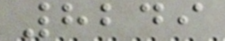8249
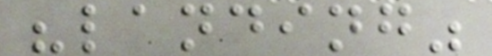"landing"
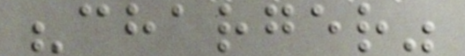"charger"
